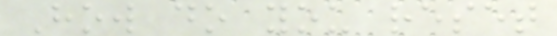How do you reset
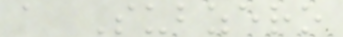a Subzero
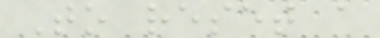To reset a
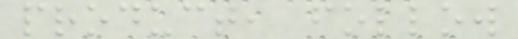product, follow
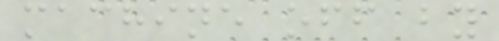machine off by
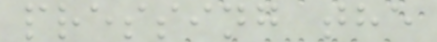pressing the
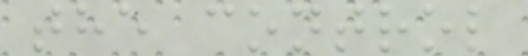the control
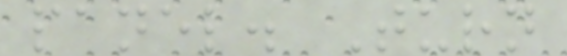panel. Turn
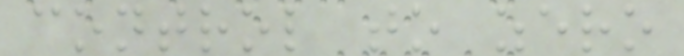control to zero
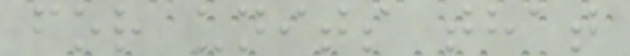for units that
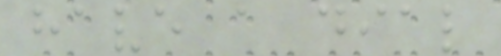have a dial
